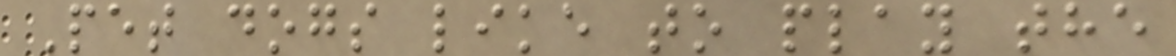Pet dogs like to play the
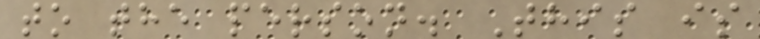to the person. This is
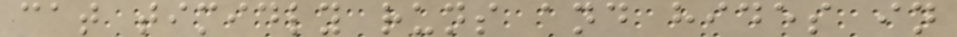cat timidly runs and hides in
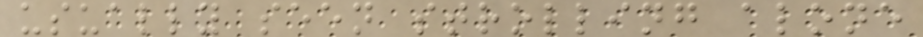usually seen strolling alone
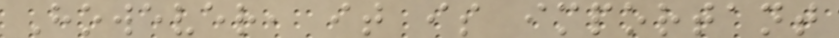However, it is important
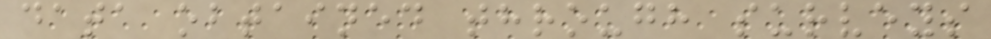data obtained through surveys
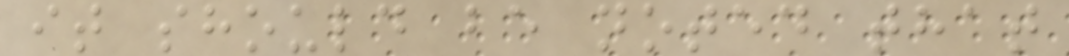it should be noted that
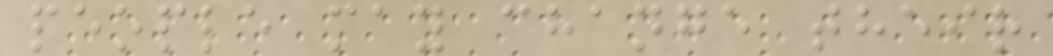people may change their
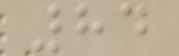84
